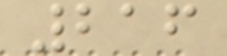216
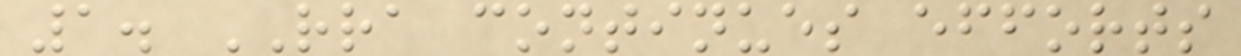1. RRA continues efforts
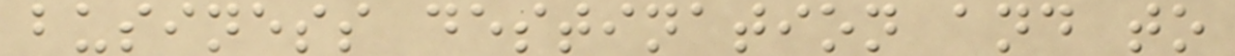business destination and to
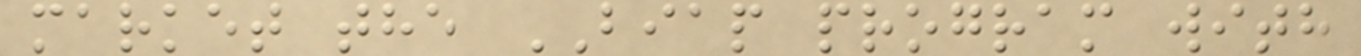market the BIAP program with
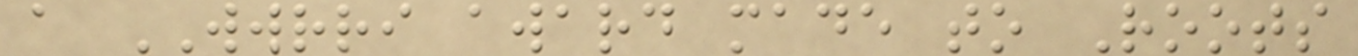a WWRRI award made to Roots
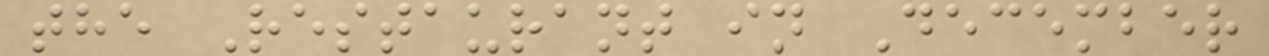the Restaurant in December
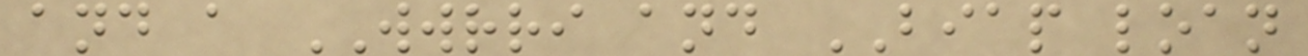and a WWRRI and BIAP loan
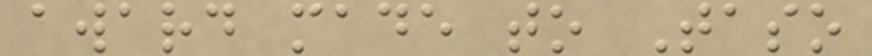award made to Taso
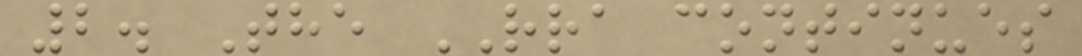2. The RRA continues
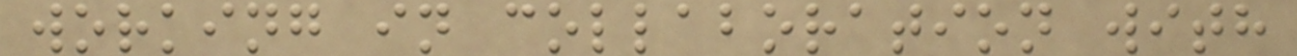working in collaboration with
